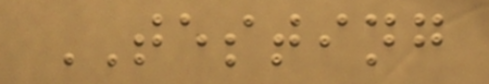TESTING
